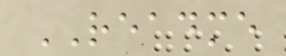README
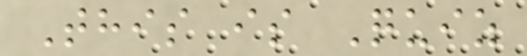This is Quiz
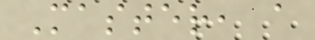Master, a
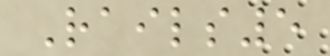Rails5
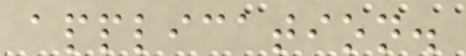application.
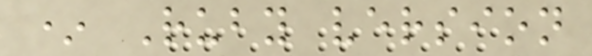* Ruby version
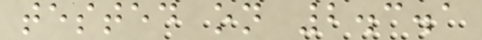tested on 2.3.1
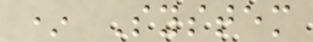* System
